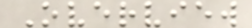Overview
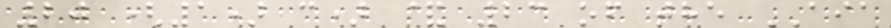20 (1) c) & 23 of the AIA
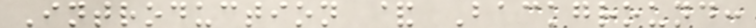Introduction & Background:
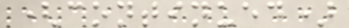(continued)
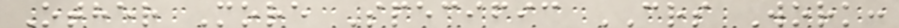Other More Specific CRS Work:
